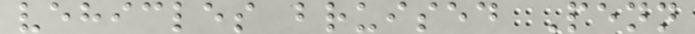vehicles bruised Penn
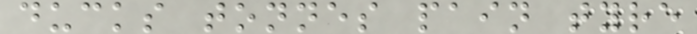ducks tonnes pain tyre
